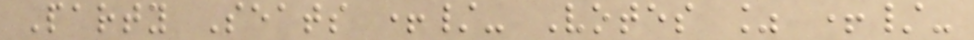Party Seats +/- Votes % +/-
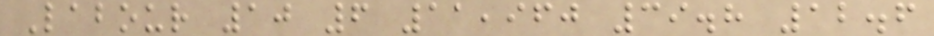Labour 10 6 11,960 39.8 12.6
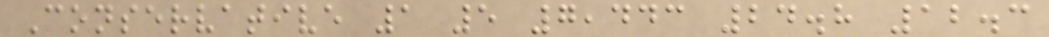Conservative 1 5 7,443 24.8 12.3
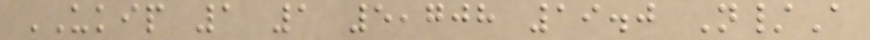UKIP 1 1 5,708 19.0 N/A
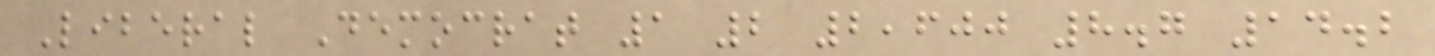Liberal Democrat 1 2 2,600 8.7 14.2
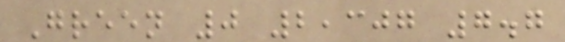Green 0 2,307 7.7
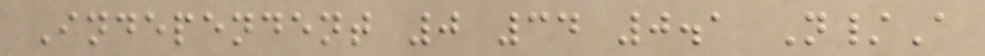Independent 0 34 0.1 N/A
